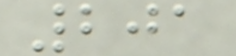201
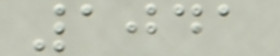1041
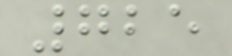725
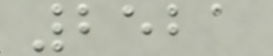2521
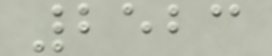2523
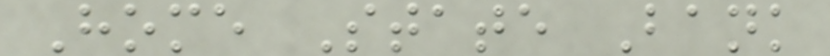Home State Bank
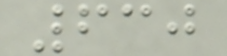630
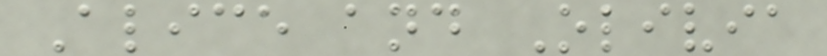Alice and Olivia
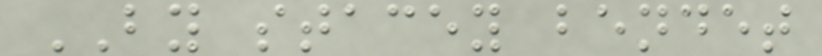BY stacey bendet
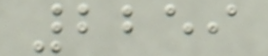2259
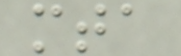mta
